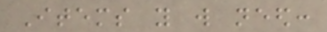Items you will need:
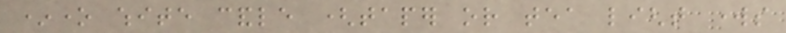*one white candle (taper or tea light works
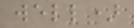well)
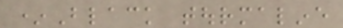*Black tourmaline
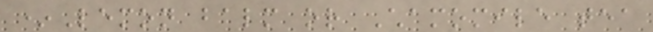*Lemon balm or Chamomile tea
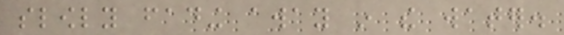slowly fading away in the water.
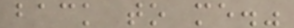back to me."
